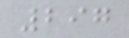297
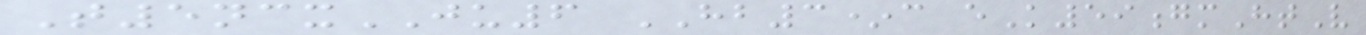T5ncxJU6 HB3*c eK59gmHtV
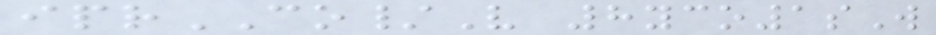iprCO/V 8yco1sW
